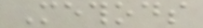Methods
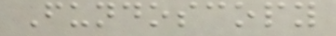Fundoscopy
